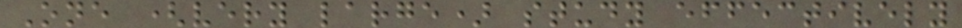One (very large) study effectively
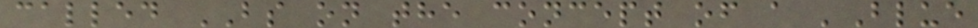called BS on the concept of a 'Blue
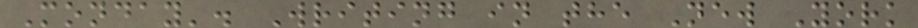Monday'. Writing in the New York
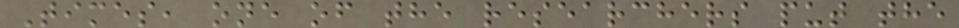Times, one of the researchers put the
